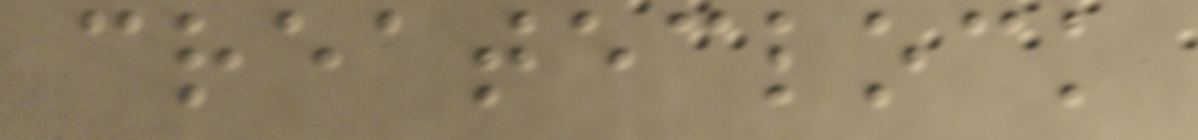createclock
